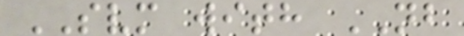SVM with NB
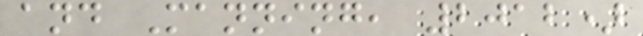and Manning, 2012)
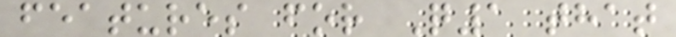features for Q1 that
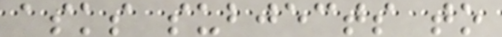asks subjects to
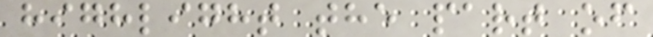highlight the part of
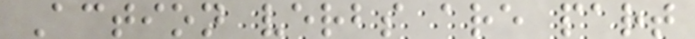Action verbs are part
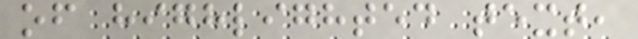of highlighted text,
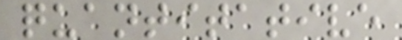quantitative
